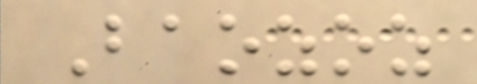Baozoz
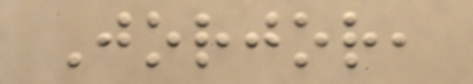Jorjor,
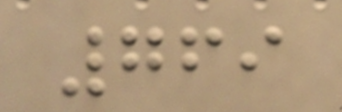769
